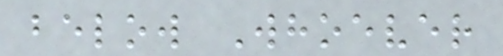below Whoever
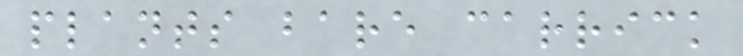plants bare carrick
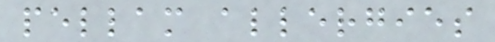pellam allergies
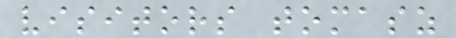visitors tomasz
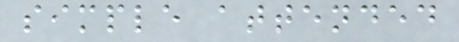simple attended
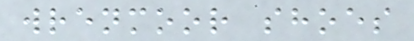wrenmoor shoes
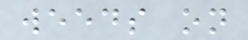weeds on
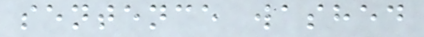sentence washed
